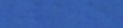15
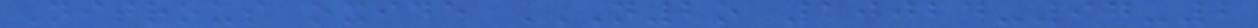Nitrous oxide N2O 10024-97-2
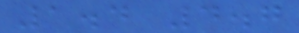1.4 4.7
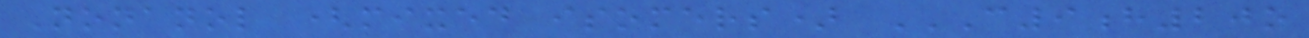Nonanol (mixed isomers) C9H20O
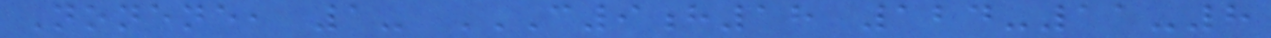Nonene, 1- C9H18 124-11-8
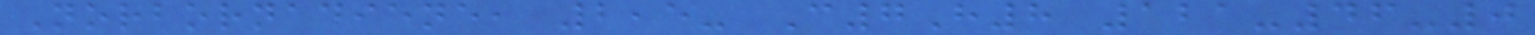Norbornadiene, 2,5- C7H8 121-46-0
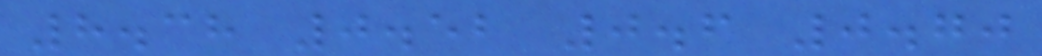8.38 0.52 0.6 0.70
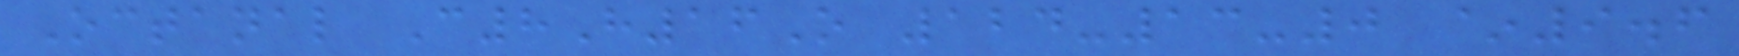Octanal C8H16O 124-13-0 ~9.6
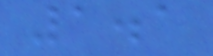1.1
